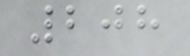208
